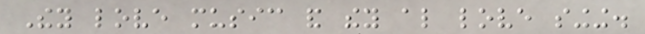They love music and they also love singing.
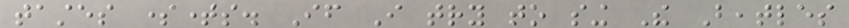tastes sometimes. If I try to sing The Beatles
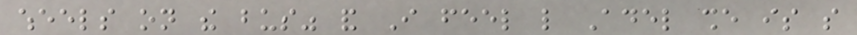wheels on the bus" and I feel like Adel she is so
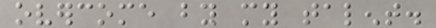overcome by my talent.
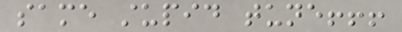same stupid tune!!!
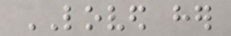LOVED her
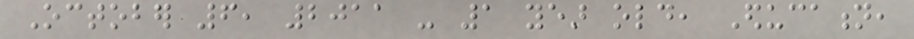October 6, 2011 - 1 year old, Education,
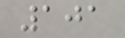101
